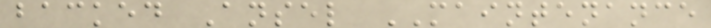backed Ansel MAINTENANCE
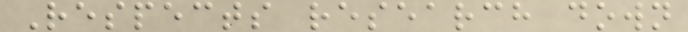Respects research down
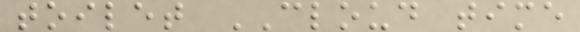toilet CLOUD time
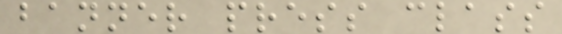banner press class
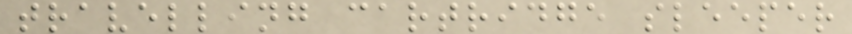travelling cartridge sleeper
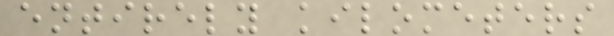entirely kilometers
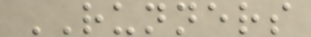RUNNERS
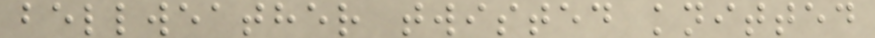bellweather twisted knitted
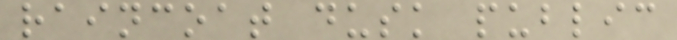raincoat dusk public
